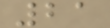21
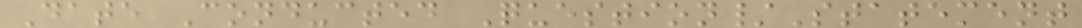Date Conducted Question/Statement
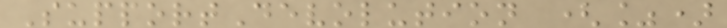SupportDevolution (%)
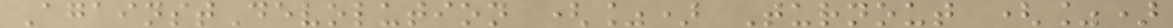AgainstDevolution (%) Turnout (%)
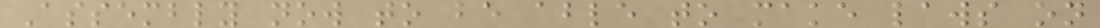Assembly now to be able to make laws on
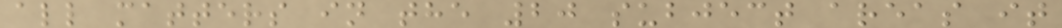all matters in the 20 subject areas it
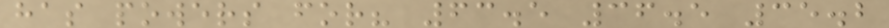has powers for? 63.5 36.5 35.2
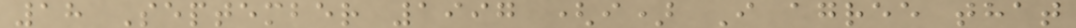18 September 1997 (i) I agree that
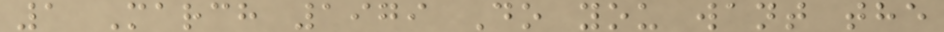1 March 1979 Do you want the
